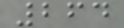264
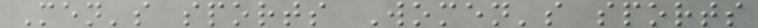Men's sports Women's sports
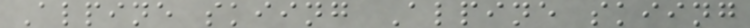Alpine skiing Alpine skiing
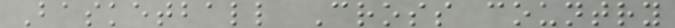Basketball Cross country
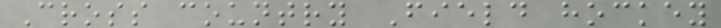Cross country Field hockey
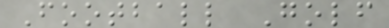Football Golf
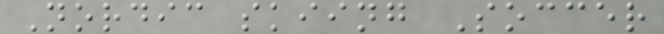Nordic skiing Soccer
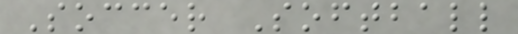Soccer Softball
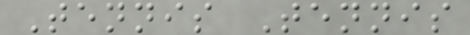Tennis Tennis
